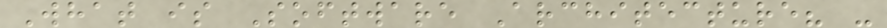What is Software Architecture? -
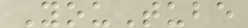YouTube
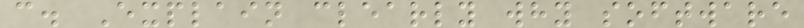c. Explain clearly why software
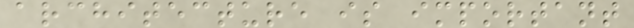architecture is important
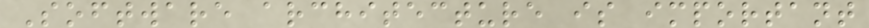Software architecture is important
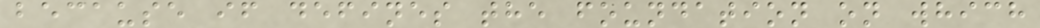because if defines the foundation on which
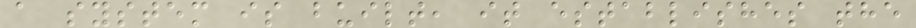a system is built, it establishes the
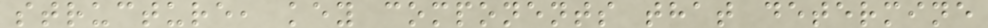structure, key components that determine
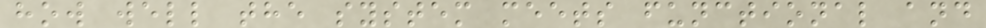how well the system meets functional and
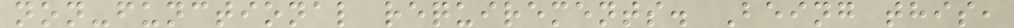non-functional requirements. Being this,
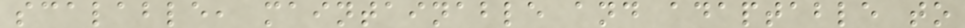scalable, maintainable and adaptable to
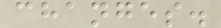changes.
